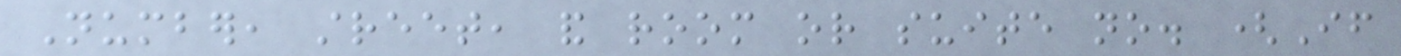Number, street, and room or suite no. (If
